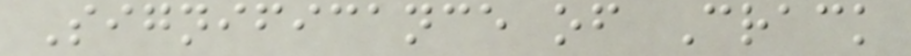Significance of Crack
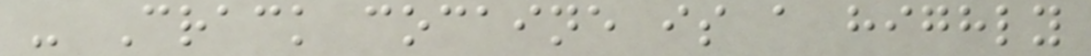- Crack cocaine is a highly
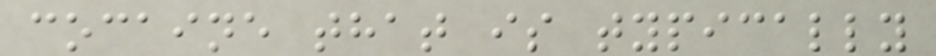cocaine that is typically
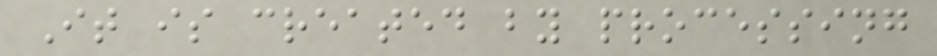It is created by processing
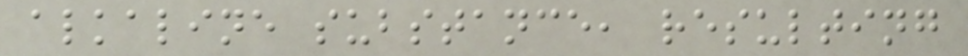alkaline substance, resulting
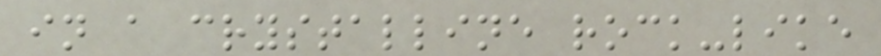in a crystalline rock-like
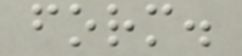form.
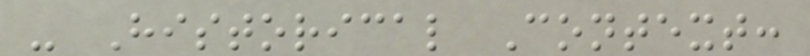- Historical Context:
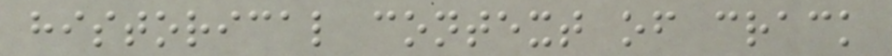historical context of crack
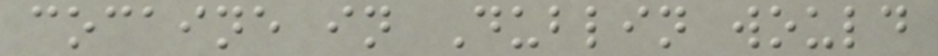cocaine in Dublin would
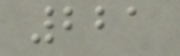221
